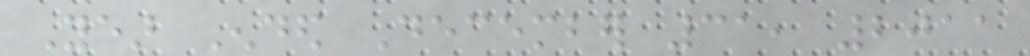Year Ended December 31, 2011
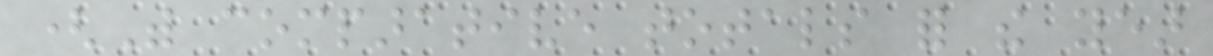(With comparative totals for the year
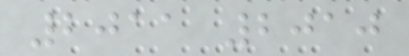2011 2010
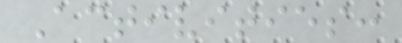Activities:
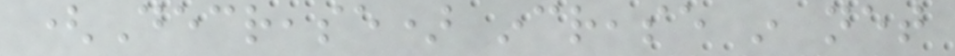(Decrease) increase in net
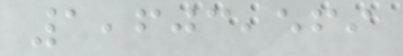1,603,569
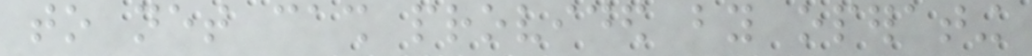to net cash provided by operating
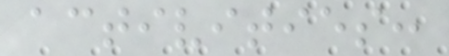activities:
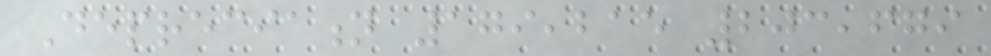Depreciation 179,215 203,679
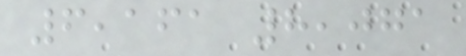6,161 8,071
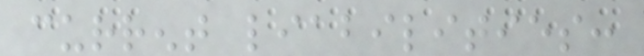current liabilities:
